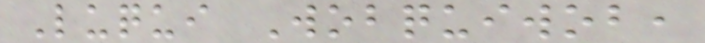Luqui Wobquiwob,
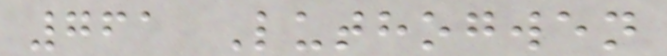761 Luthogwen
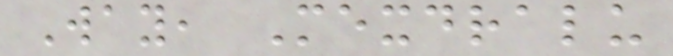Way, Mexdralu
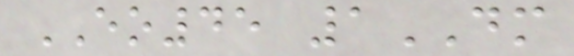EO45 1DM
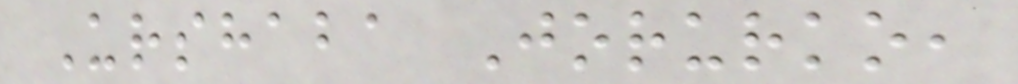Urshaba Jorurko,
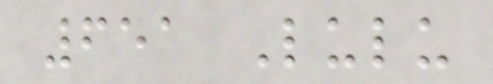651 Lulu
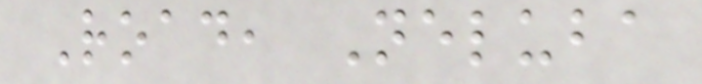Road, Neluba
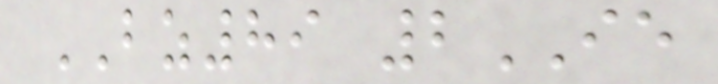BZ89 2IE
